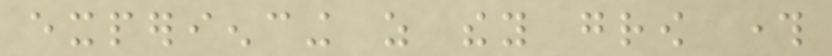experiencing as they grow through
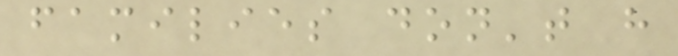families don't have
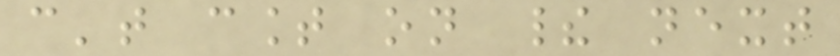can't count on their next
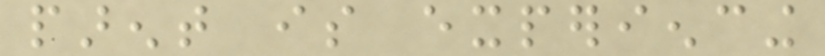parent is experiencing
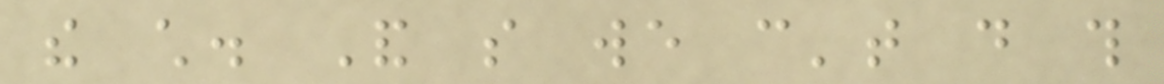the child. And so we can't do this
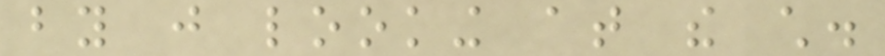by just looking at the child.
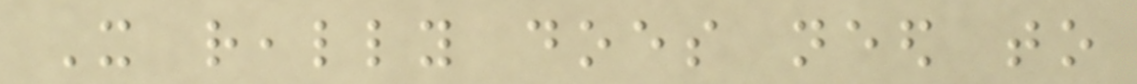It really does need to
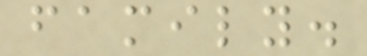family.
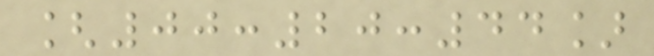[00:20:44]
